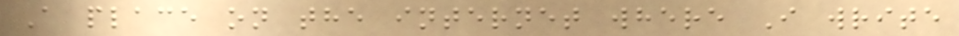A place on the internet where I write
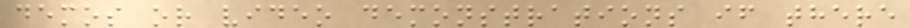demos or video demonstrations if there
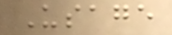Usage
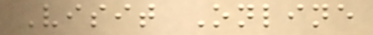Visit Online
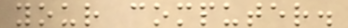your computer.
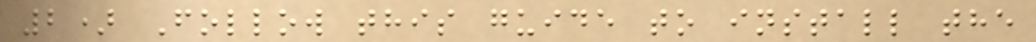2) Follow this guide to install the
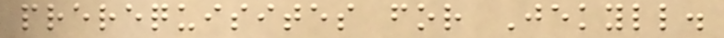prerequisites for Jekyll.
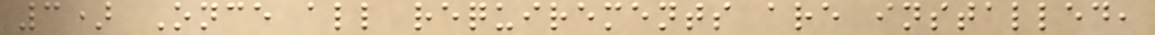3) Once all requirements are installed,
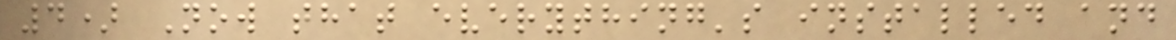4) Now that everything's installed and
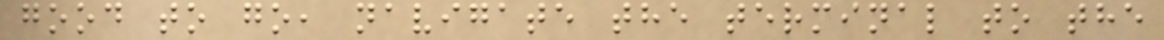good to go, navigate the terminal to the
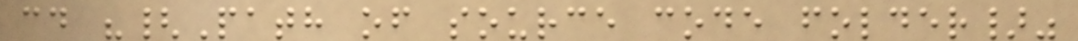cd "{Path of source code folder}"
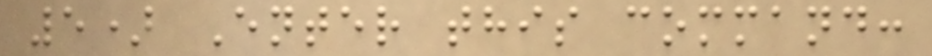5) Enter this command:
